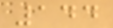144
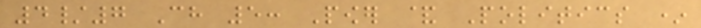4/7 Ch 5: Power & Politics *
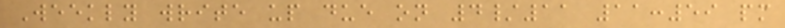Weekly write up due on 4/11 11:59 pm
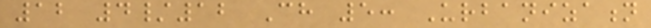12 4/12 Ch 5: Urbanization
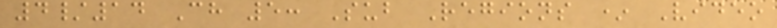4/14 Ch 5: Sub Regions * Video
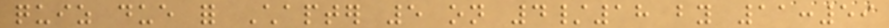quiz due for Chapter 5 on 4/18 by 11:59
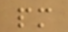pm
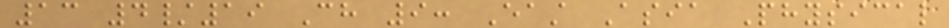13 4/19 Ch 9: East Asia Physical
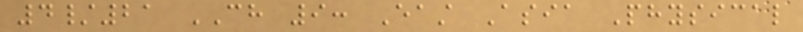4/21 CH 9: East Asia Physical
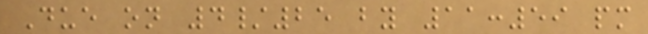Due on 4/25 by 11:59 pm
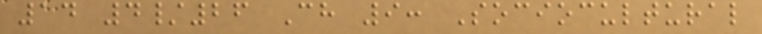14 4/26 Ch 9: Sociocultural
